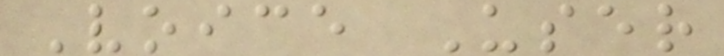Voice User
